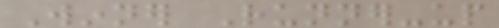Winner Runner-up
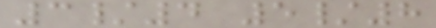3/4 5/8
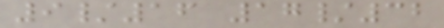9/16 17/32
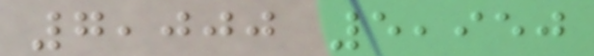7,000 5,950
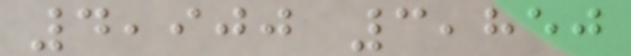4,900 3,850
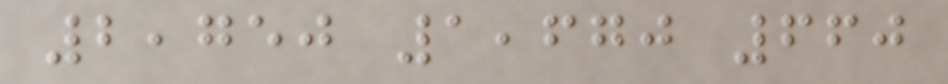2,750 1,670 660
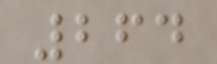264
